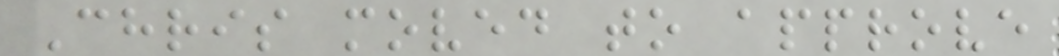Chris moved to approve
